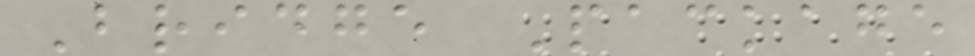Bridge Package
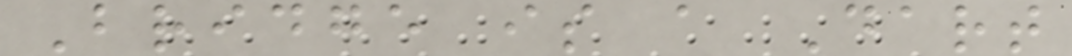Bridge is a Dart
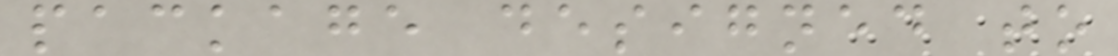package designed to
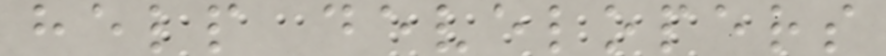help developers
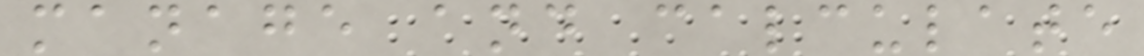manage and calculate
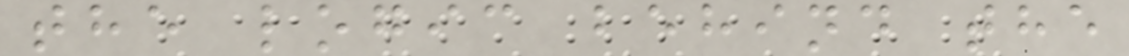the logic behind the
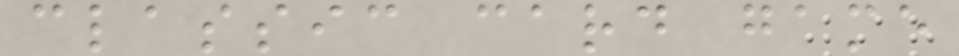classic card game
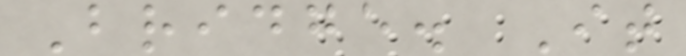Bridge. It
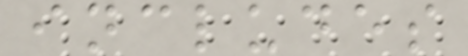includes
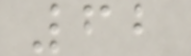62
